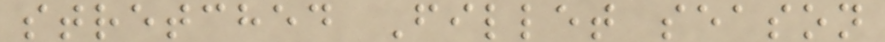stretched Fillet season
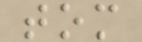tom
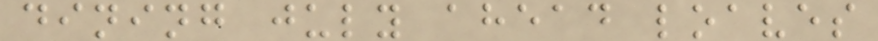dining july ahead loaves
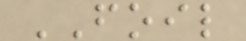FOIL
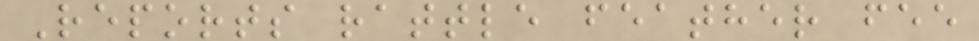Reports rattle feather fee
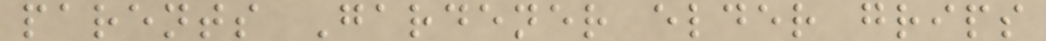parents Gardener elder grips
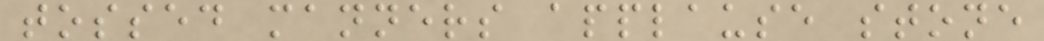tossed manners applause stone
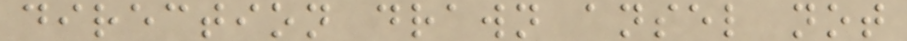direction drawn ansel not
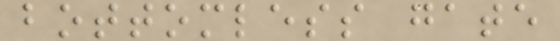bottomless gate
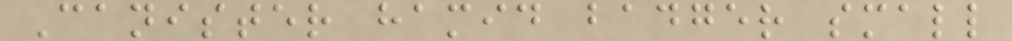Canister hamid badger small
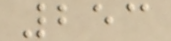253
